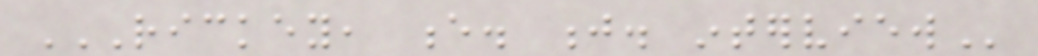RICKEY, E. J. INTERVIEW
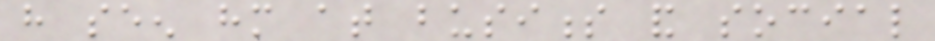have seen him at business and social
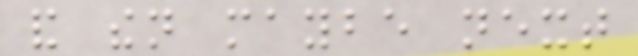and then maybe next
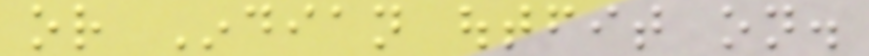or Indian outfit on.
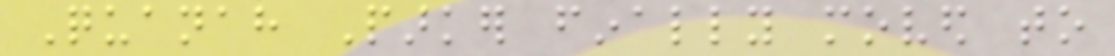Quanah Parker finally moved to
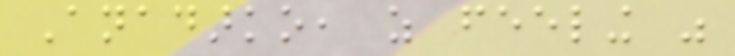Anadarko, as feeling was
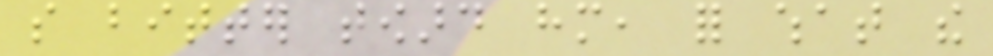so bitter toward him, for what the
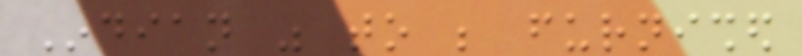Indian was to be furnished
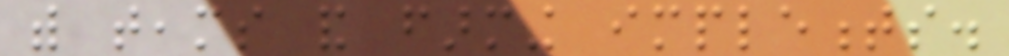with teams and farming implements.
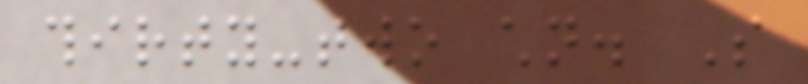thirty-two children. So
